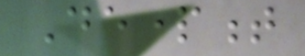Department
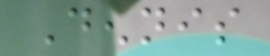Dennis
